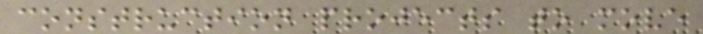construction projects to move
